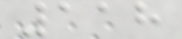118
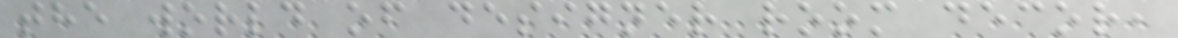the world of designer room decor,
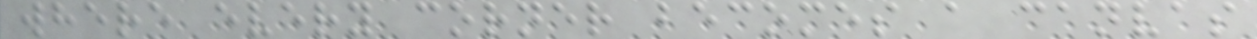where every corner becomes a canvas
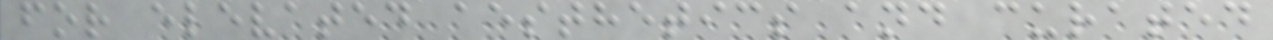for elevated aesthetics and curated
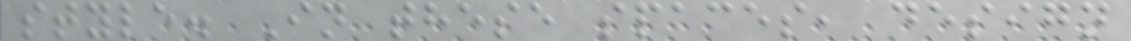style. In these spaces, design
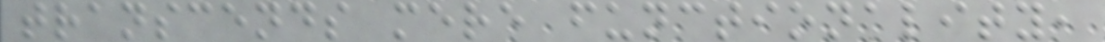transcends mere functionality,
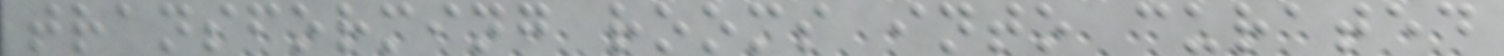transforming rooms into curated
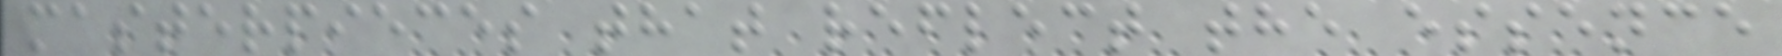masterpieces that reflect the essence
